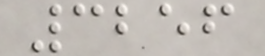3256
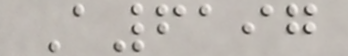A6197
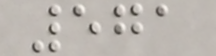571
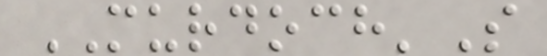MURDOCH'S
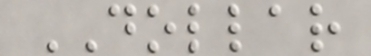DOLLAR
